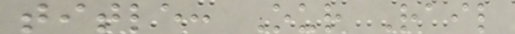title: Our Rail
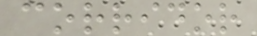corridor
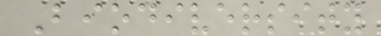Biodiversity
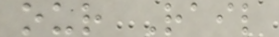our Rail
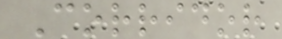Corridor
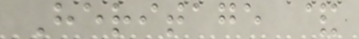Heritage &
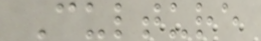Culture
